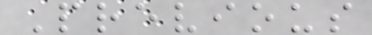Previous
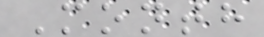Month
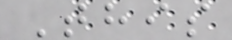This
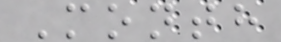Month
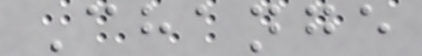Change
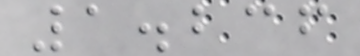1.236
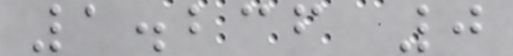1.236 0
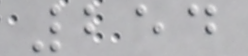254
